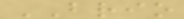BRIO
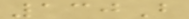130B
